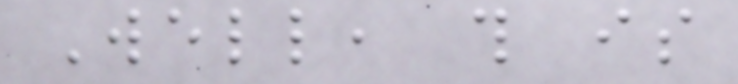Well, this is
